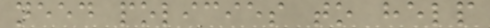need policies to help
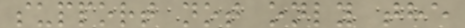support not only the
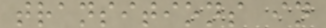transitions in
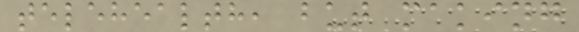telehealth, but making
